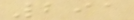291
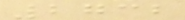2732
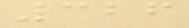326
